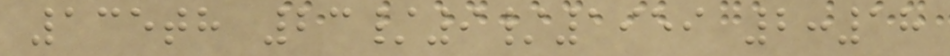135th 23/9/1959 2:18
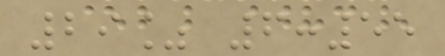29% 6:55
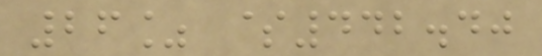26% $442.40
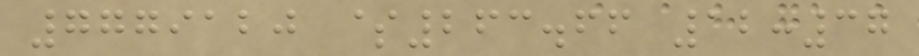7779120 $263.66 12:37
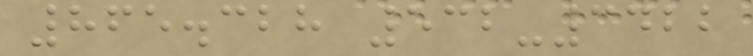865.328 532-3422
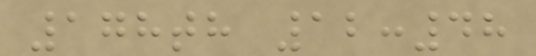178th 12:48
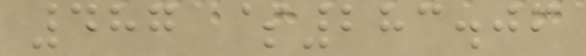487 $283.06
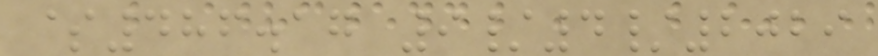$486.17 9/4/2029
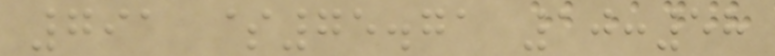791 $75.71 10:58
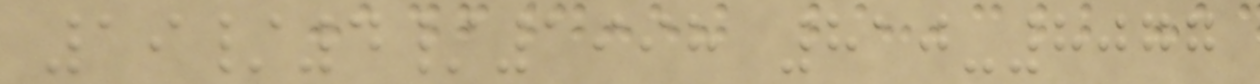19/4/1998 810-8077
